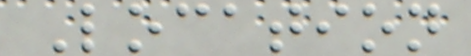Location
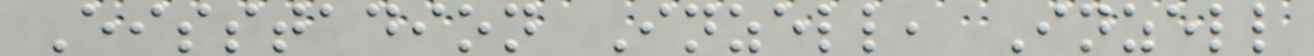Eisstadion Inzell, Inzell
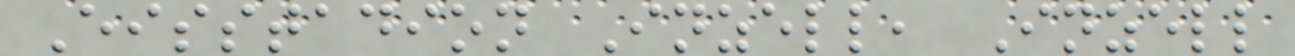Eisstadion Inzell, Inzell
